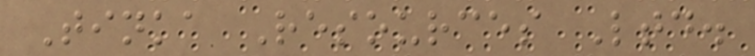Tinka Resources Ltd.
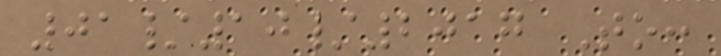01/10/2017 To:
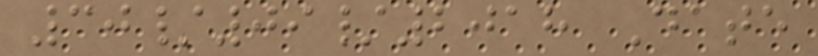30/09/2018 Date
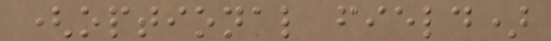(optional field)
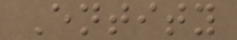Entity
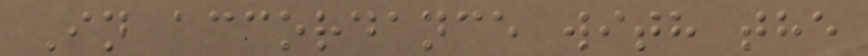In accordance with the
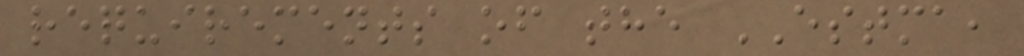requirements of the ESTMA,
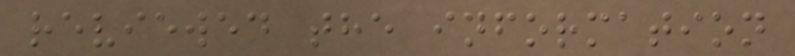reviewed the information
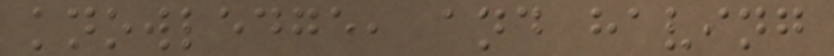knowledge, and having
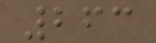263
